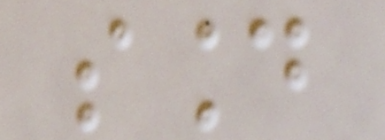sound
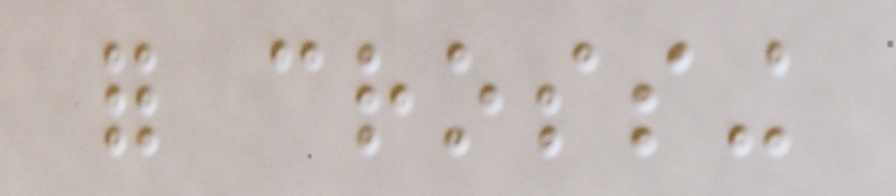for crossing
